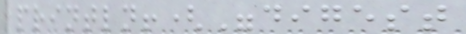println!("digest
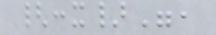{:x}",
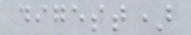digest)
